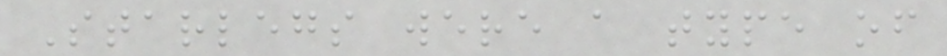Starlegs were a type of
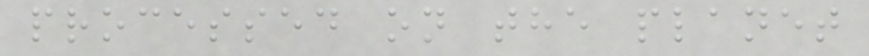processed on the planet
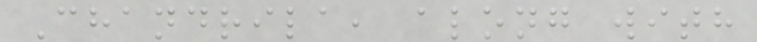Chandrila, along with
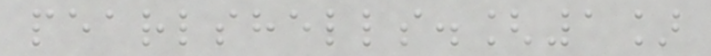pearlshells.[1]
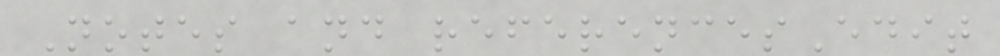Notes and referencesEdit
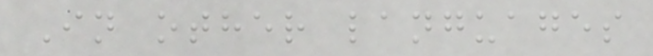In other languages
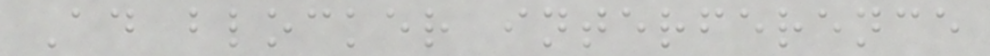Ad blocker interference
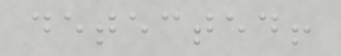detected!
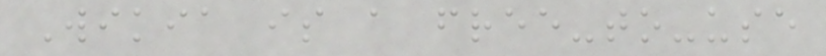Wikia is a free-to-use
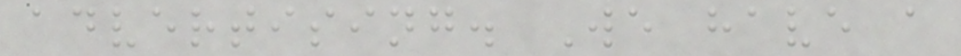advertising. We have a
